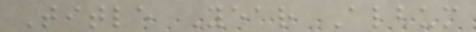Title Year Album
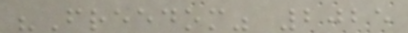"Freedom" 2025
